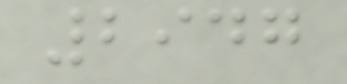2947
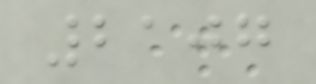2107
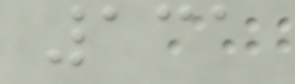131
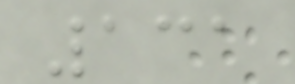131
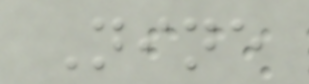Nine
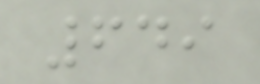649
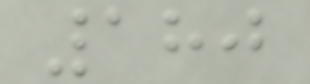180
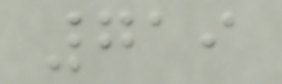719
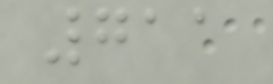711
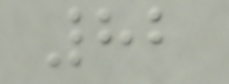82
